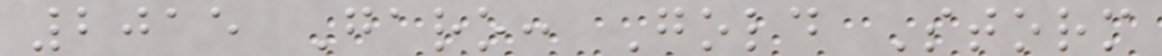2015 Garo: Gold Storm
